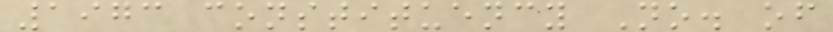1973 constituency No. of
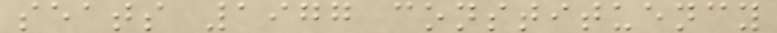seats 1977 constituency
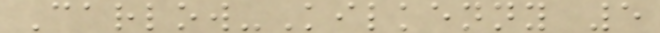Carlow-Kilkenny 5
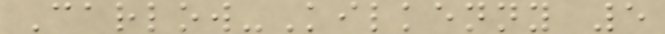Carlow-Kilkenny 5
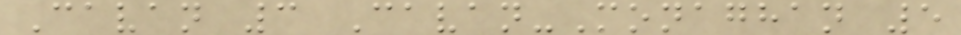Cavan 3 Cavan-Monaghan 5
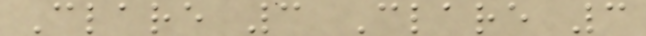Clare 3 Clare 3
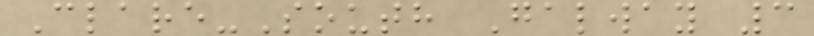Clare-South Galway 3
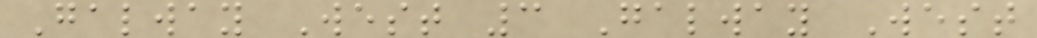Galway West 3 Galway West
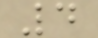4
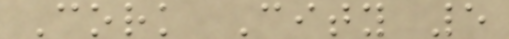Cork City 5
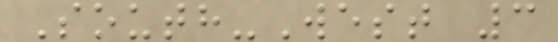South-West 3
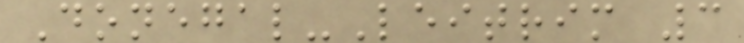Donegal-Leitrim 3
